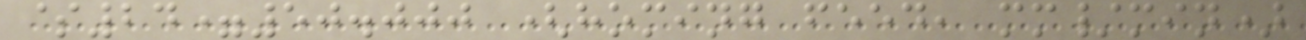$24=50.000 (homing feed, mm/min)
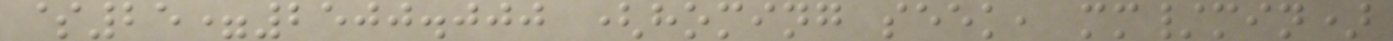$25=2500.000 (homing seek, mm/min)
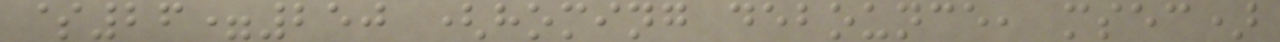$26=250 (homing debounce, msec)
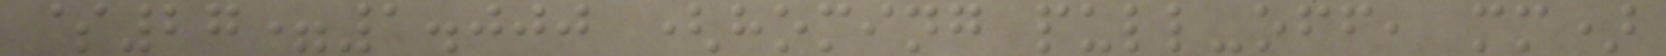$27=1.000 (homing pull-off, mm)
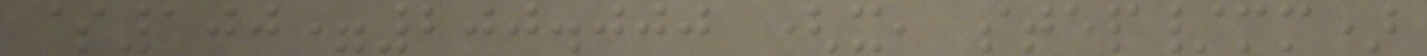$100=200.000 (x, step/mm)
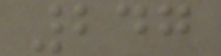247
